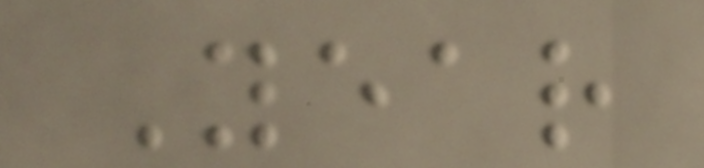Year
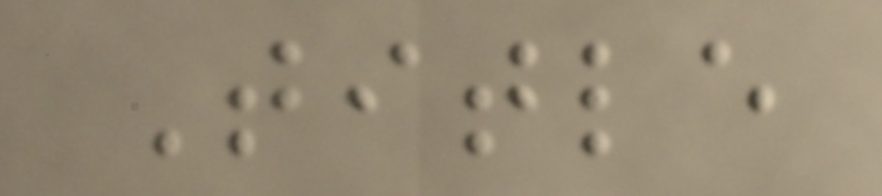Title
